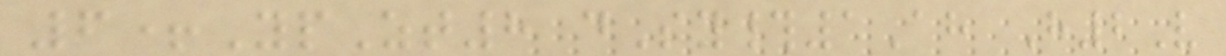6+YpZt8 dSy#1Ah H2V
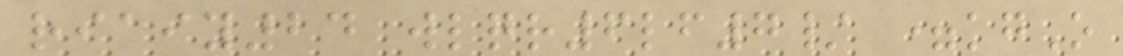riaiy24 wlqr6lf7/ =kgO
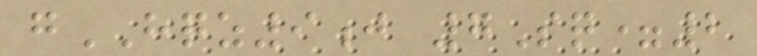gHQZ9j 7Sq=2
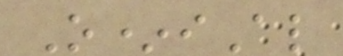O*iAl
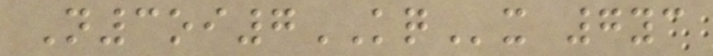N3oi7KQx 7yc
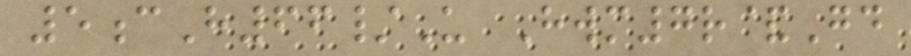5cH66/U Hwm7r&Gd
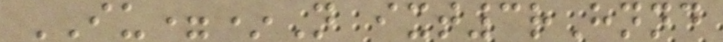IU=*N ixt3rHnnd
